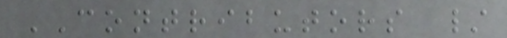CONTRIBUTORS /
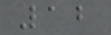12
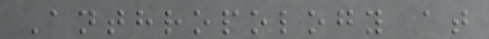Anthropology at
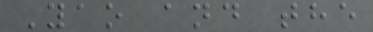Yao and the
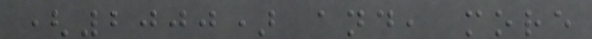(2000) and, more
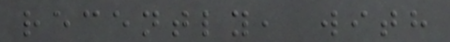recently, with
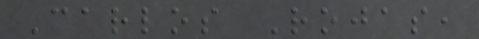Carlos Rojas,
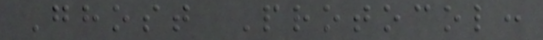Ghost Protocol:
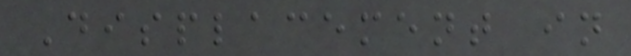Displacement in
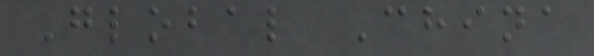Global China
